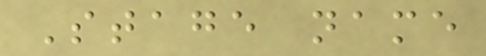Stage name
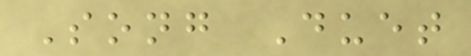Song Duet
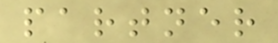partner
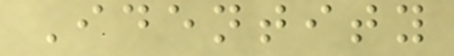Identity
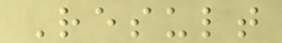Result
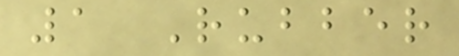1 Rubber
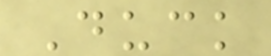Duck
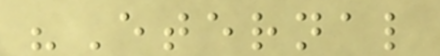"Eternal
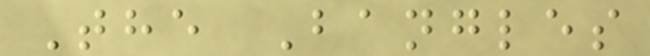The Bangles
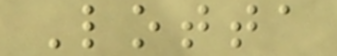Lotta
